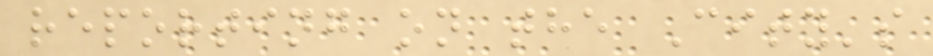reporting on the City's
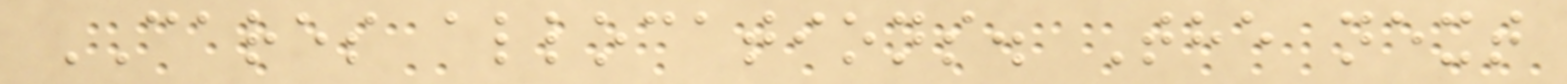CARES allocations. The next
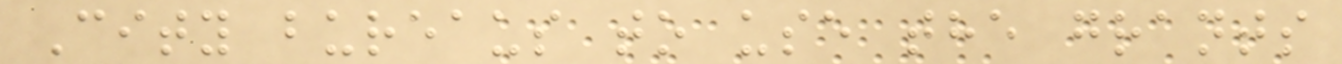City bureaus to use the grants
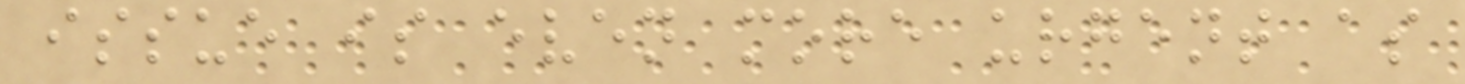issue is even more urgent as
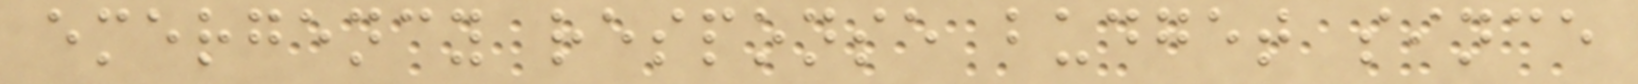emergency response budget since
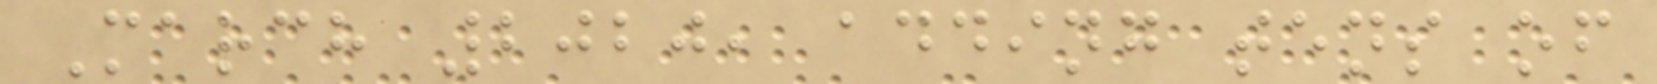March 2020, adding tens of
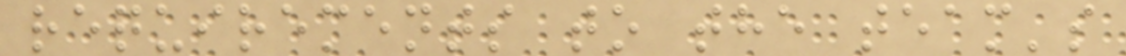requirements to the team's
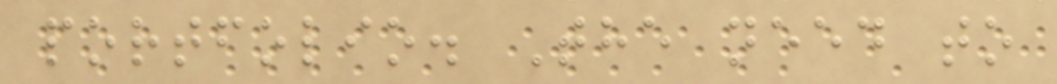portfolio. The need to
